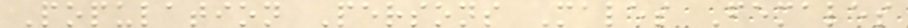Population Persons Males Females
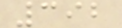392
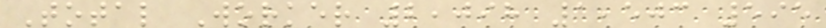Total Worker 2,098 1,503 595
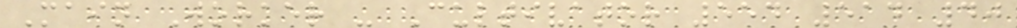Main Worker - Cultivator 554 514 40
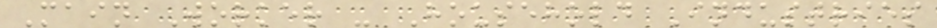Main Worker - Household Industries
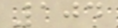104
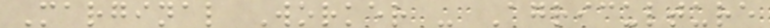Marginal Worker - Agriculture
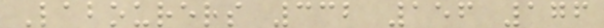Labourers 332 156 176
